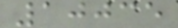10035
